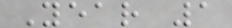Year 1
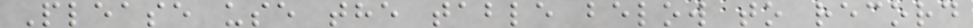Please use the table below to record
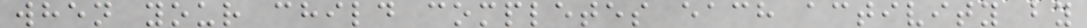when your child completes each activity by
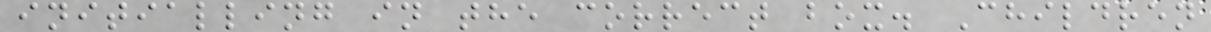initialling in the correct box. Children
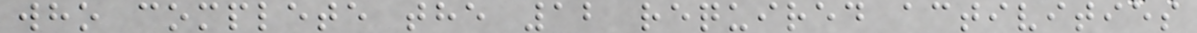who complete the 12 required activities
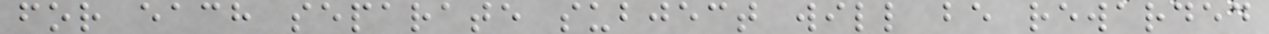for each separate subject will be rewarded
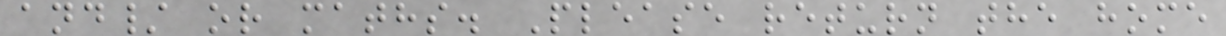and/ or maths. Please return the home
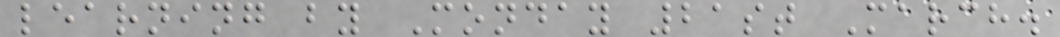learning by Monday 21st March.
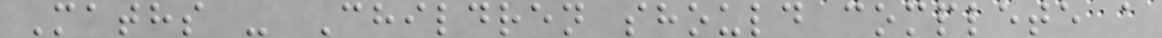Maths - Children should complete a
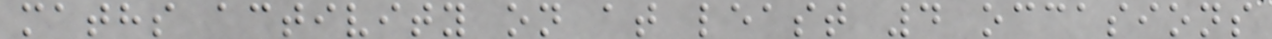maths activity on at least 4 occasions
